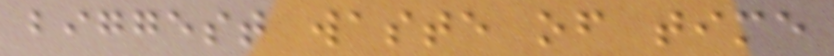biggest waste of time
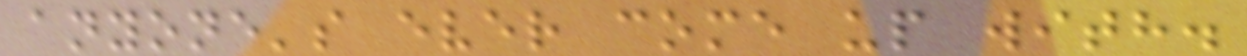anyone's ever come up with.
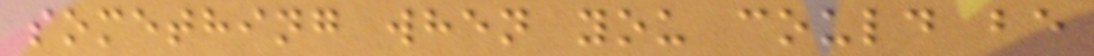something when you could be
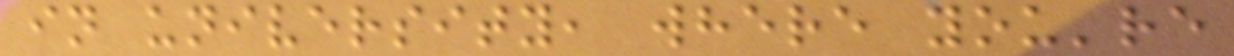in university, where you're
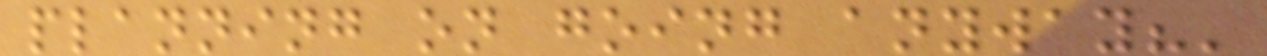planning on going anyway?'
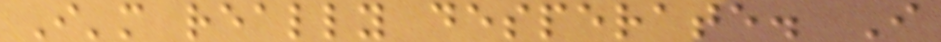I'm really desperate. I
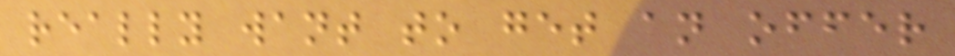really want to get an offer
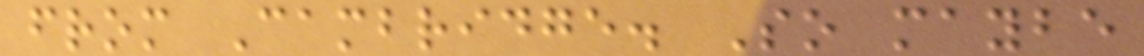from Cambridge. So maybe
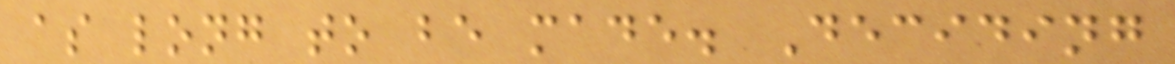as long to be made. Deciding
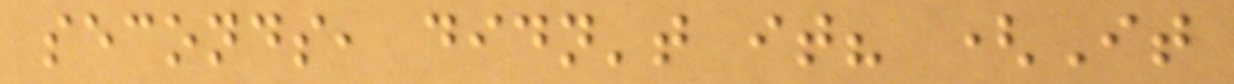seconds, didn't it? (It
